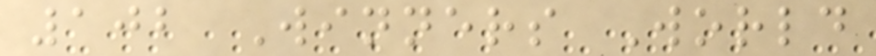102 Winners World
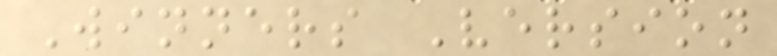Winners Version
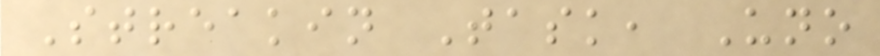Streakin Task, Uno
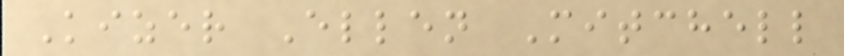Kizer Ellen Mitchell
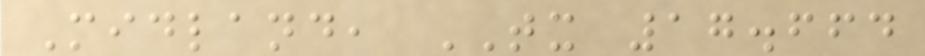Midland, TX 17.664
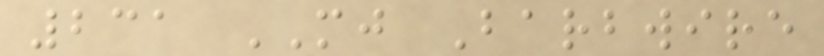231 MJ Barbwire
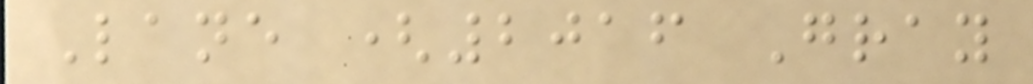Lane (2016 Gray
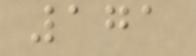171
